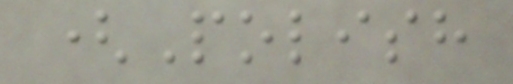(Polish
